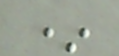*
